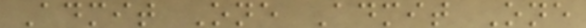Admit One Admit One
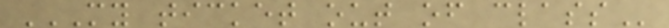MY TICKET OUT OF CLASS
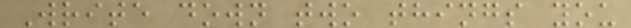Write down two things you
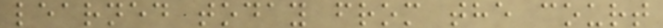learned today from the court
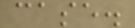case.
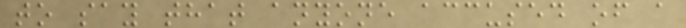to say that anyone accused of a
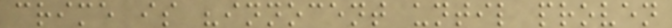crime is "innocent until proven
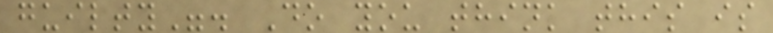guilty". Do you think this is
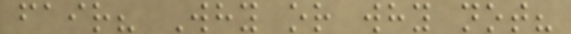fair? Why or why not?
